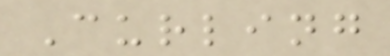Curling
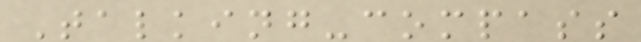Talking-compass
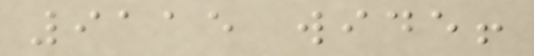9115 wide!
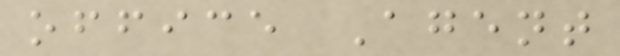office Agent
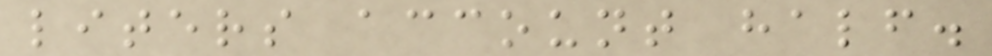liters account half.
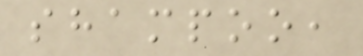shampoo,
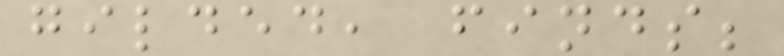gilded, finds;
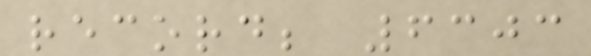record; 6303
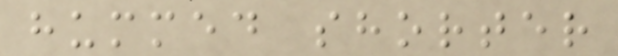hummed shorter
